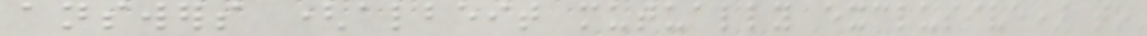answers (albeit mutually exclusive) to
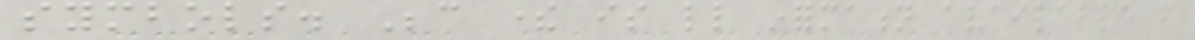symbols. Because there is little information available from
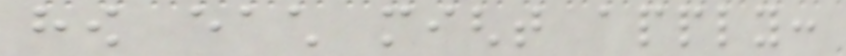how each might apply:
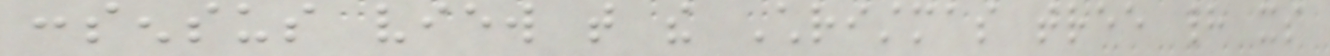consensus view that the Christmas tree had its
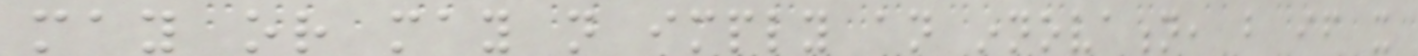may or may not imply an innovation, but if it
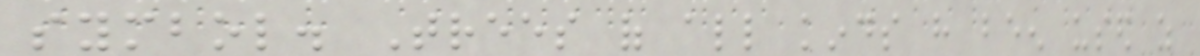symbol. Trees of all kinds have been used as
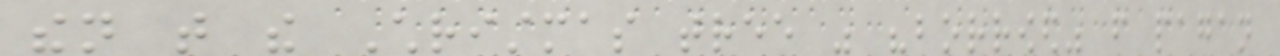then that the Christmas tree was "borrowed" from pagan
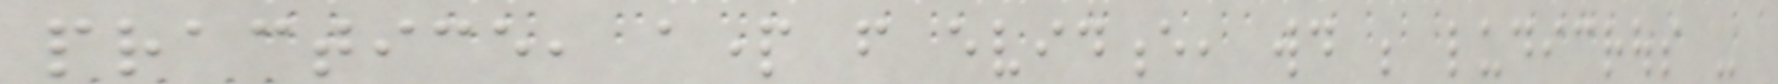practice, apart from evidence, would be ludicrous -
